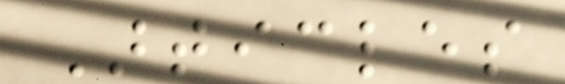Articles
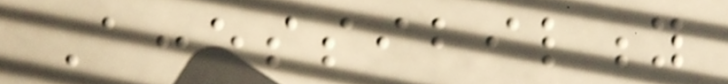Accessibility
